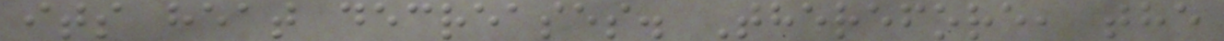its heat decreases. Therefore, the
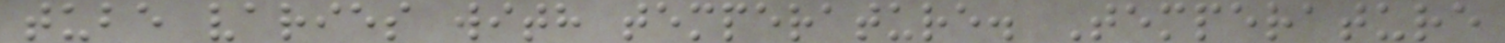tube varies with temperature. Temperature
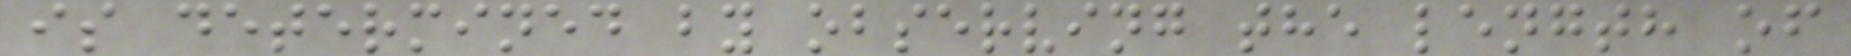is determined by observing the length of
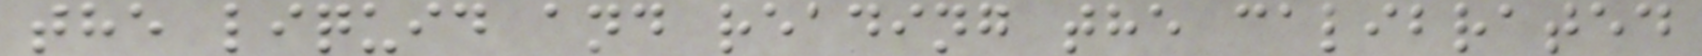the liquid and reading the calibrated
